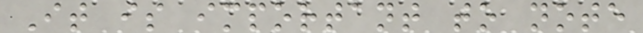It is important to note
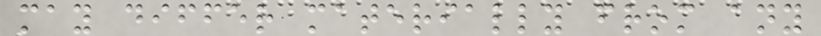may differ materially from any
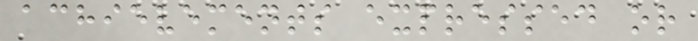achievements expressed or
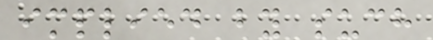implied by such
